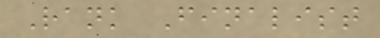Rank Finalist
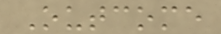Outcome
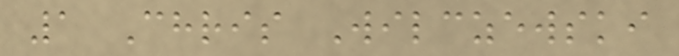1 Chris Wilczewski
